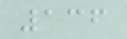136
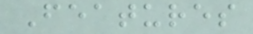Features
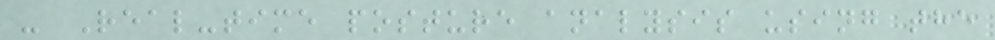- Real-time posture analysis using the
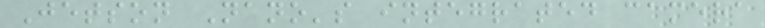Jetson Nano's integrated camera
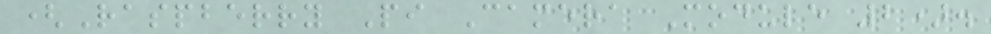(Raspberry Pi Camera Module 2).
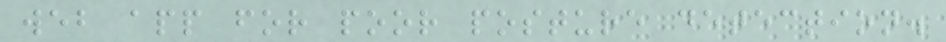web app for poor posture detection.
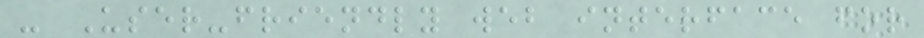- User-friendly web interface for
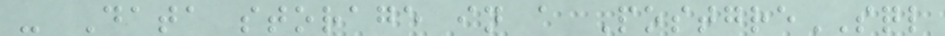- Data storage in a PostgreSQL
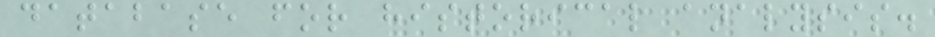database for historical analysis.
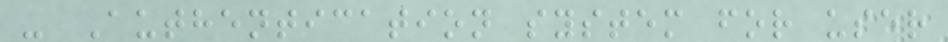- Authentication system for user
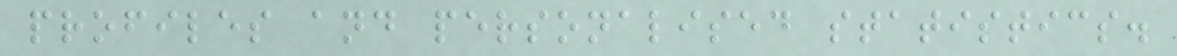profiles and personalised statistics.
